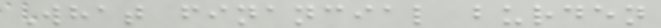What financial burden
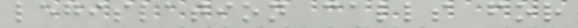legislation calls for
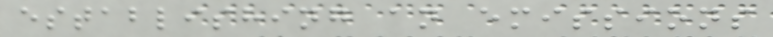establishing an emissions
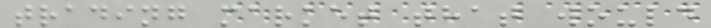trading market that would
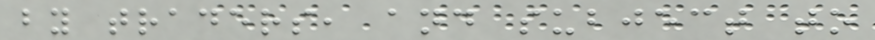by traders, and subject to
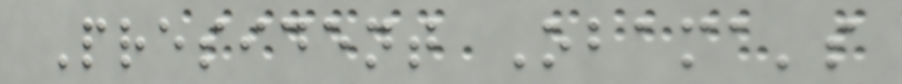President Obama's
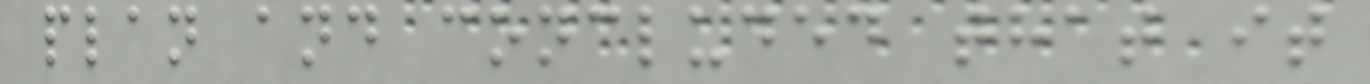plan and concluded that it
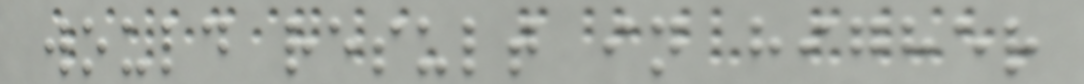would result in higher
